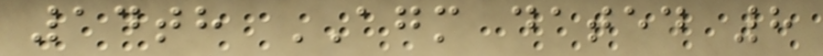14th AGM dated 8
